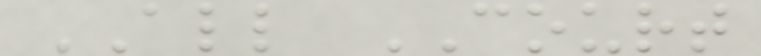ALL COURT
